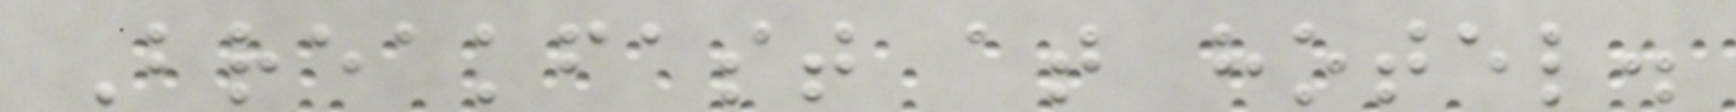Breakfast at hotel.
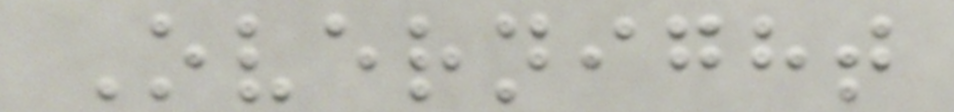Overnight
